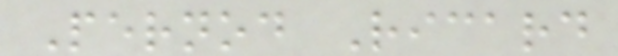Pernod Ricard
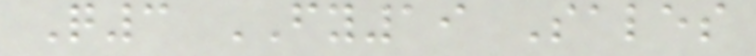Q3 FY19 Sales
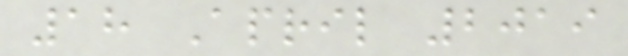18 April 2019
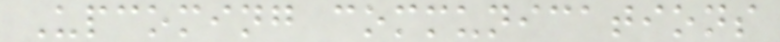Upcoming communications
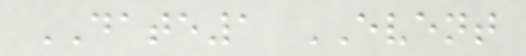DATE1 EVENT
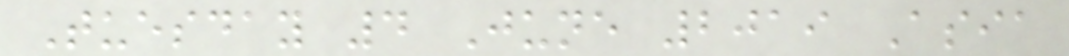Tuesday 4 June 2019 Asia
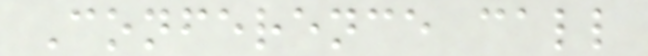Conference call
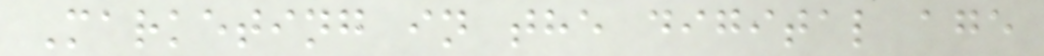Marketing in the digital age
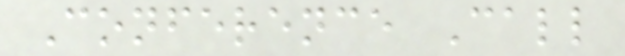Conference Call
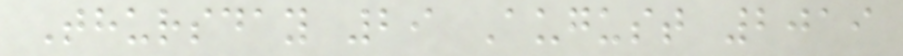Thursday 29 August 2019
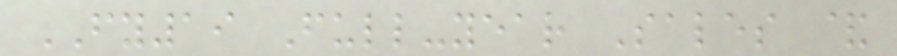FY19 Full-year Sales &
